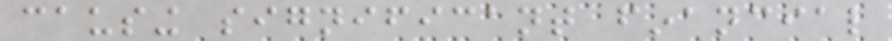causing significant financial
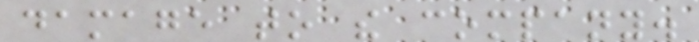damage to the company.
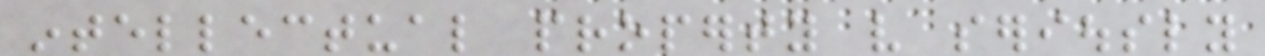intellectual property very seriously
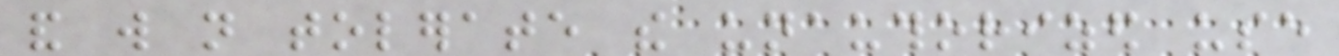and will not tolerate the unauthorized use
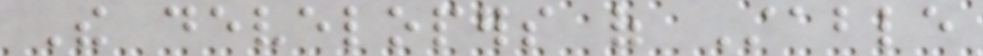The developers of Stable
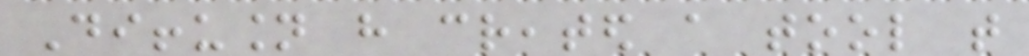Diffusion have created a tool that
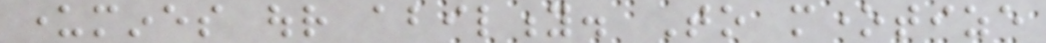undermines our ability. To monetize
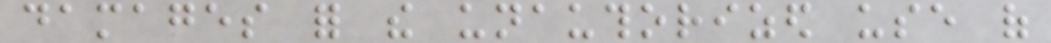damages for the unauthorized use of
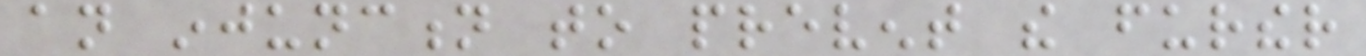an injunction to prevent the further
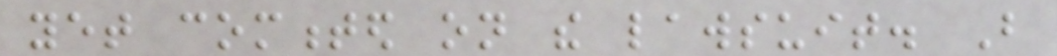yet commented on the lawsuit. But
